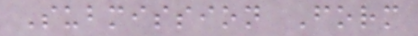Submission Form
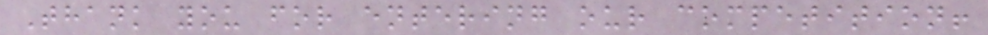Thank you for entering our competition!
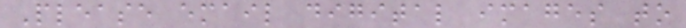Please email digital images to
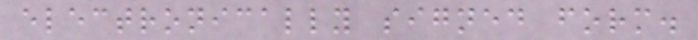electronically signed form.
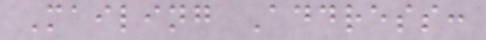Mailing Address:
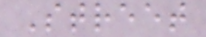Street
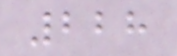228
